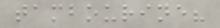tambourine?
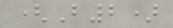(B2)
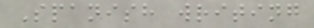Spanish writing
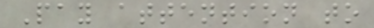Pay attention to
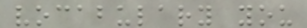vocabulary you
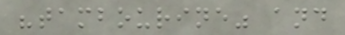"tambourine" and
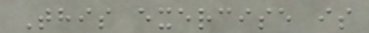This exercise is
